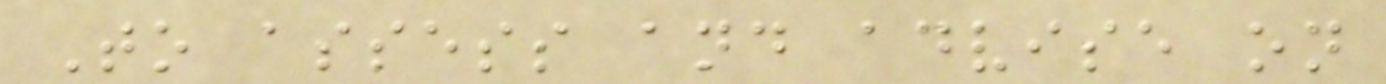To assess and advise on
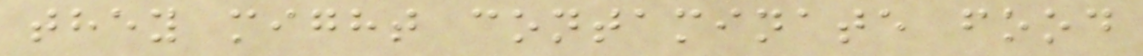they might contaminate food
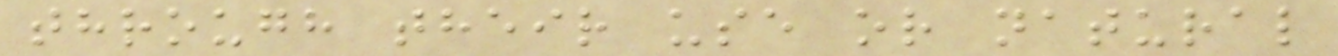through their use or natural
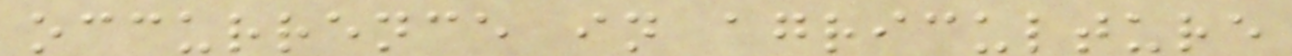occurrence in agriculture
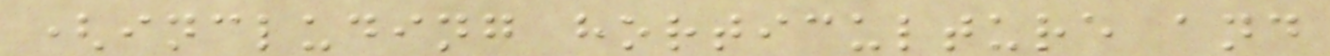(including horticulture and
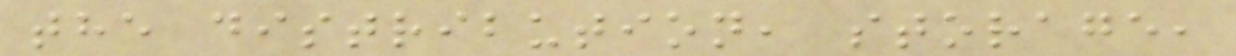the distribution, storage,
